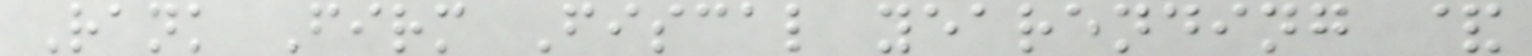Rank Firm Fiscal yearending &
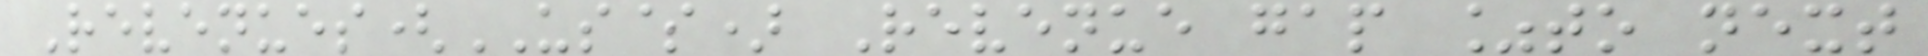Revenues(US$) Revenue gap %to next
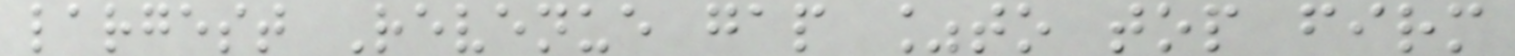largest Revenue gap %to top firm
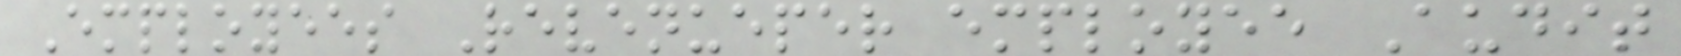Employees Revenueper employee Audit
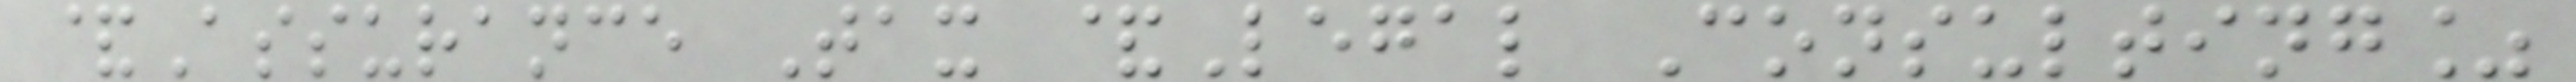&Assurance Tax &Legal Consulting%
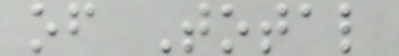of Total
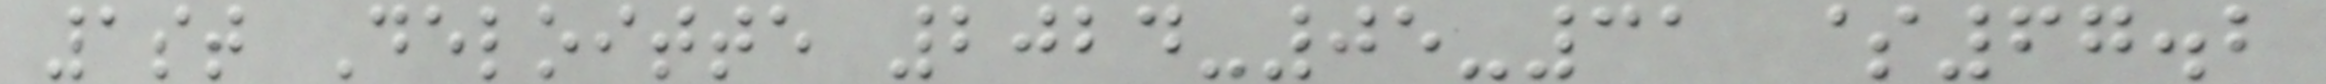1st Deloitte 2024-05-31 $67.2
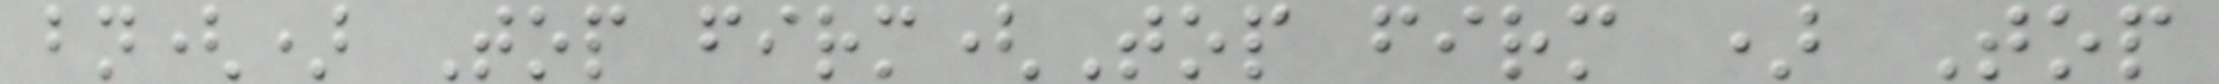bn() Top firm(Top firm ) Top
